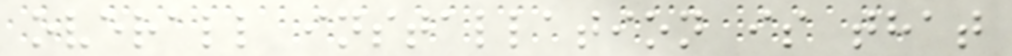overall installation is that
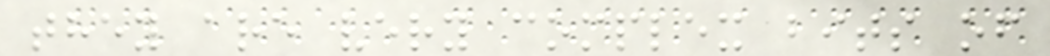they are very complex bits of
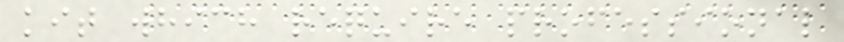kit which require professional
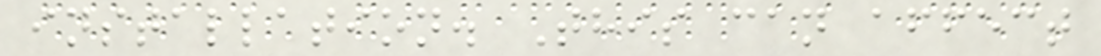installation. This can affect
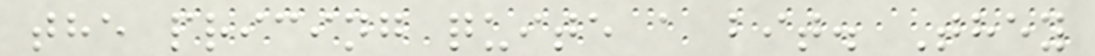the pricing quite a bit. They
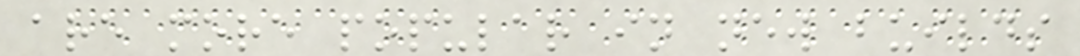are more popular in new builds
